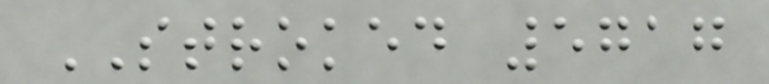STROKED 5717
